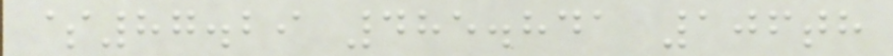$87.29 485.841 106th
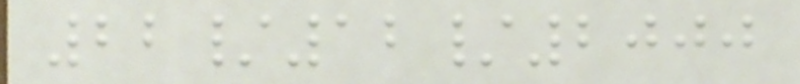22/12/2000
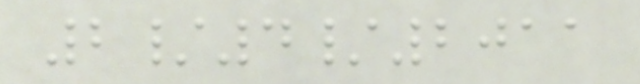2/4/2011
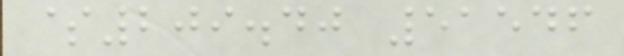$209.40 51546
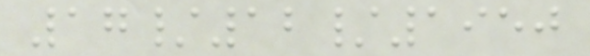17/12/1950
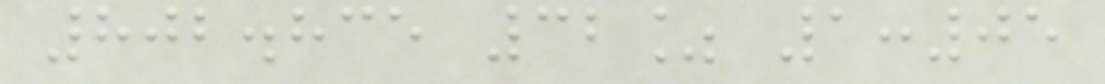802.835 32% 1:05
